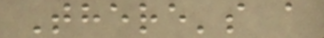There's a
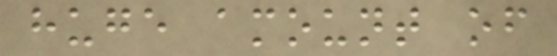huge amount of
